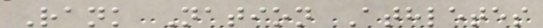Rank Nation Athletes
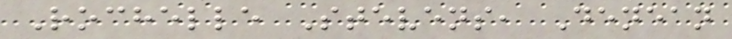Rochelle Stevens, Denean
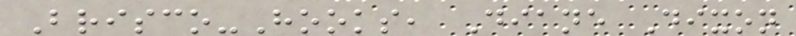Brisco-Hooks, Diane Dixon
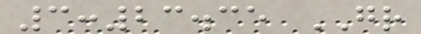3:23.35 GR
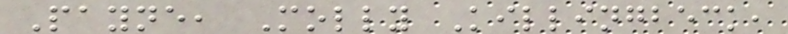Payne, Molly Killingbeck,
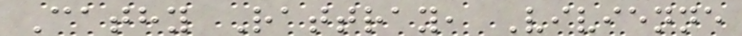Cathy Rattray, Vivienne
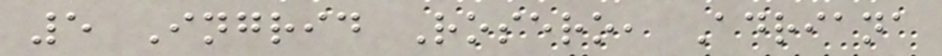5 Ingrid Rosero, Adriana
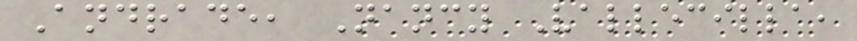Andrade, Nancy Vallecilla,
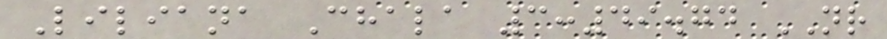Liliana Chala 3:49.74 NR
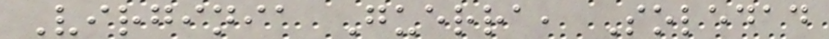Virginia Guerra, Soledad
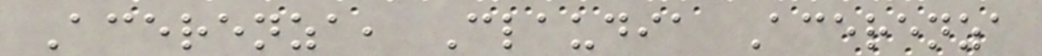Acerenza, Claudia Acerenza
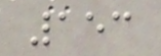153
